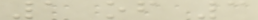1 of 3
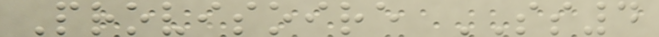Provisoire SS4
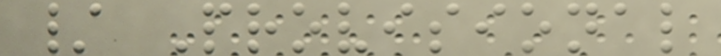/ Provisional
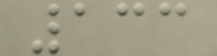133
